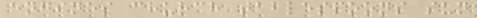engines church tablespoons sun
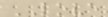LOVE
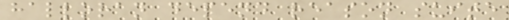halloran depend reason suite
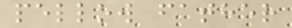pellow father
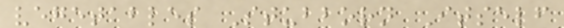vegetables Stubborn Itself
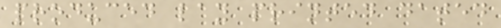produced lay printed dated
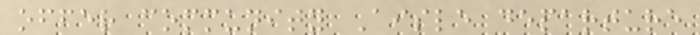offer community Aisle departure
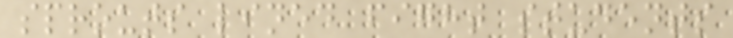sprouts lined fight students
